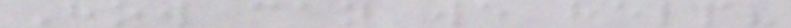How can we help?
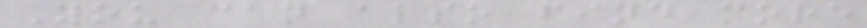You can also find more
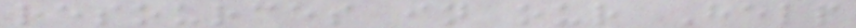resources in our Help
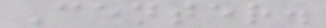Center.
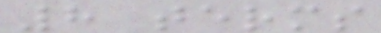8 terms
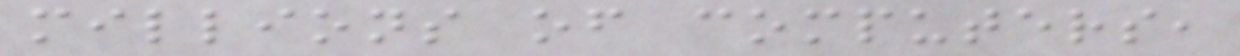millions of computers,
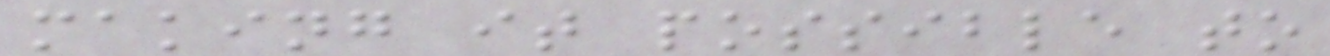making it possible to
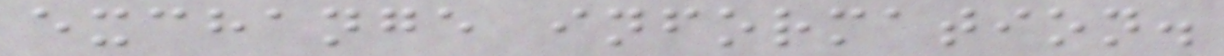exchange information.
